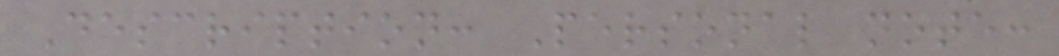Description: Personal note:
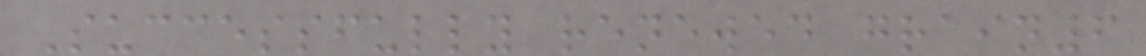Successfully renewed grain6
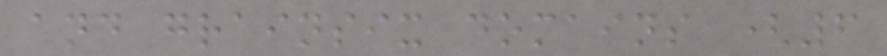and grainsix domains (6
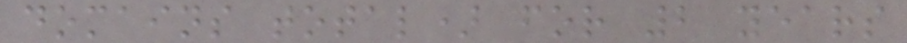domains total) for 2 years
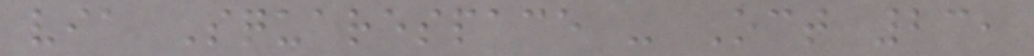via Squarespace - Oct 23,
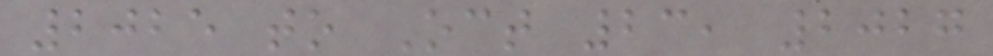2025 to Oct 23, 2027
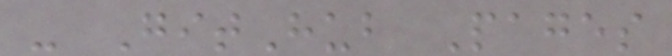- GitHub Pages
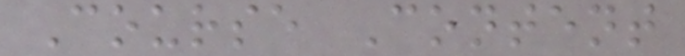Course Content
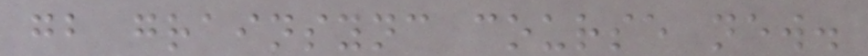gb grainsync course new.
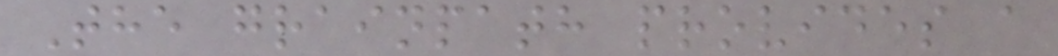The grainpath provides a
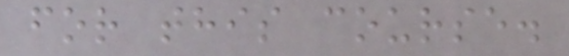for this course.
